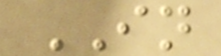IN
